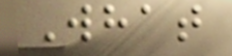What
